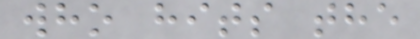who hits the
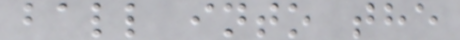ball into the
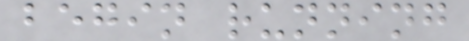begin running
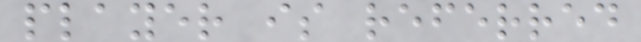player is referred
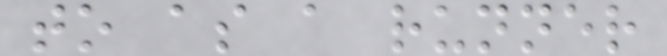to as a runner
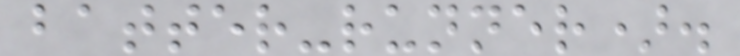batter-runner).
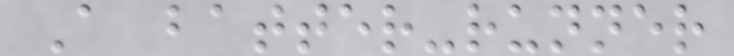A batter-runner
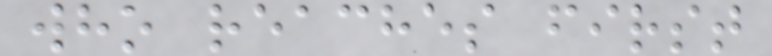who reaches first
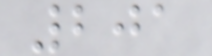201
